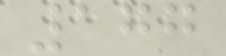177
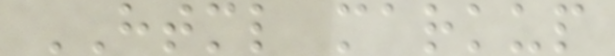HTML markup
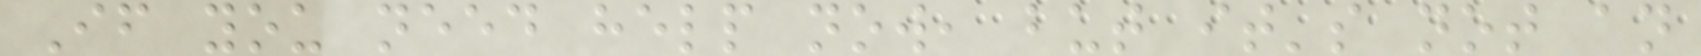If you need help now, but it's not an
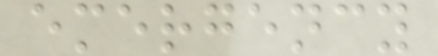emergency
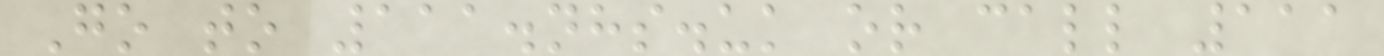Go to 111.nhs.uk or call 111
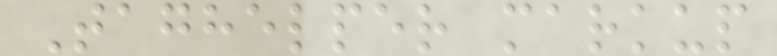Taghelper markup
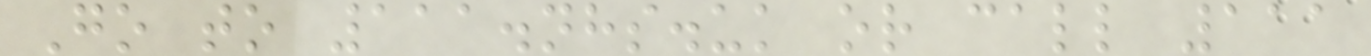Go to 111.nhs.uk or call 111
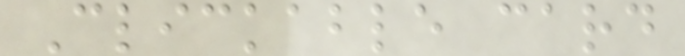Clickable card
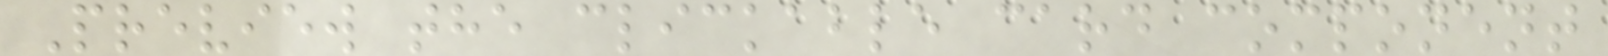Preview the clickable card component
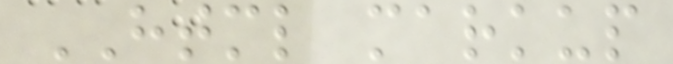HTML markup
